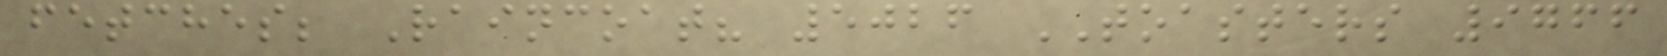fetches; Raincoat? 5026 TOASTERS 9766
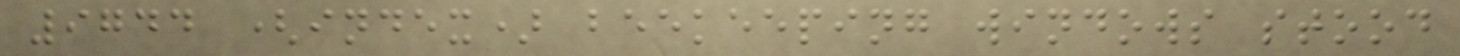9744 (index) beekeeping windows stood
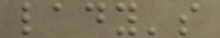lady's
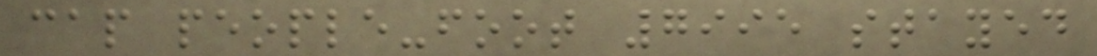cap people-foot 7995 stayed
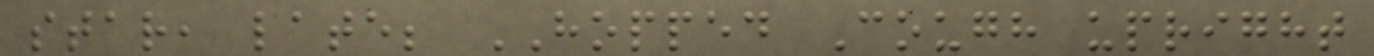star, late; HOPPED Cough upright
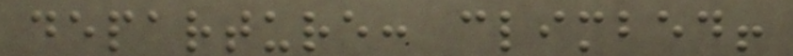departure: climbed!
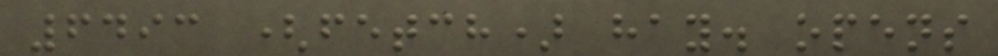6493 (fetch) hay. opens
